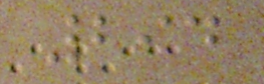294
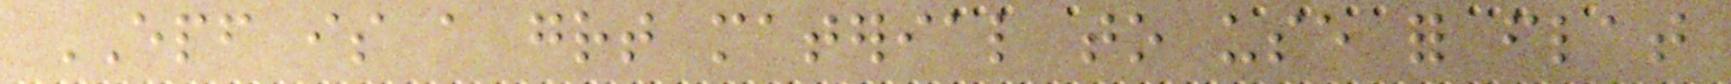EPF is a great material to use for flat
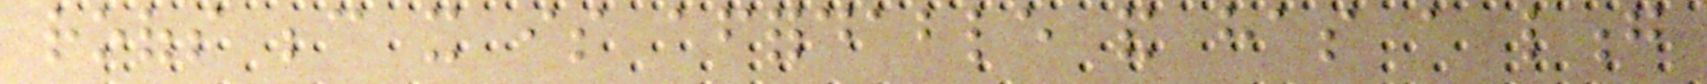roofs because it is affordable and has a long
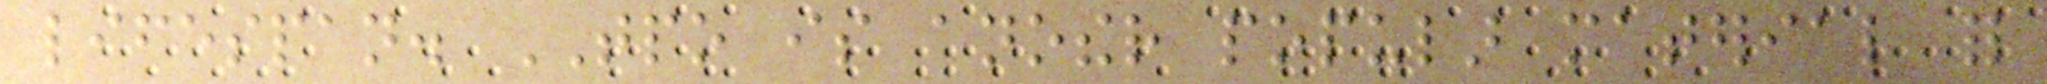lifespan. TPO is another popular material for
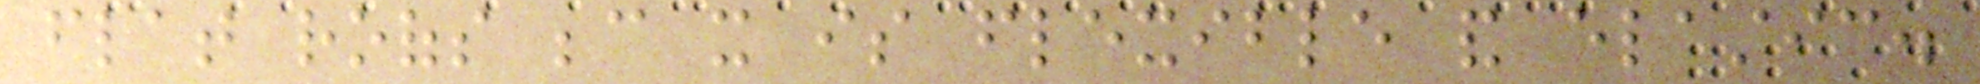flat roofs because it is flexible and elastic.
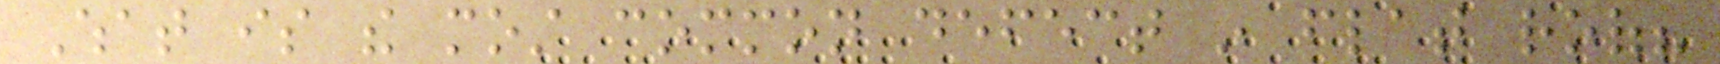What is the most common defect in flat roof?
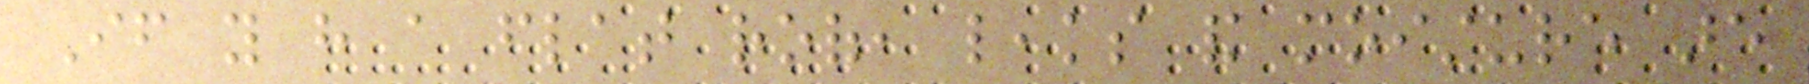If you have a flat roof, leaks and moisture are
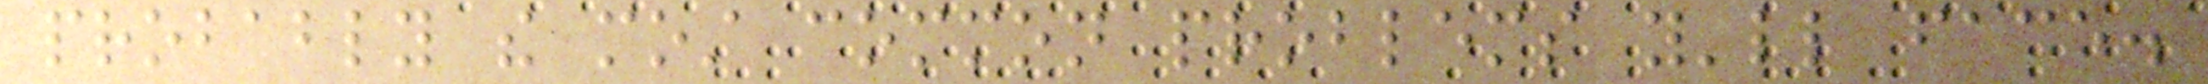probably the most common problems you'll face.
